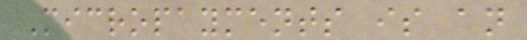Micropayments is an
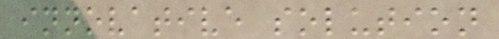innovative solution
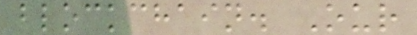blockchain. Our
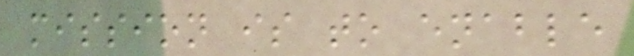mission is to enable
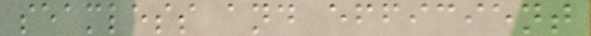seamless and efficient
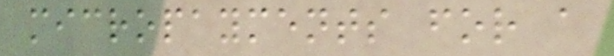micropayments for a
